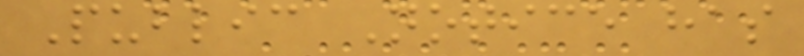Public Notice has
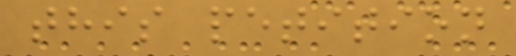this petition
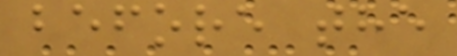before the
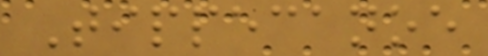Tippecanoe
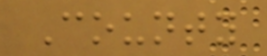County
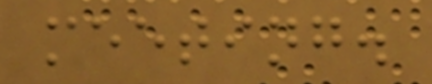meeting.
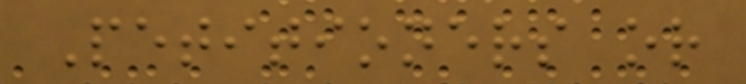Petitioners or
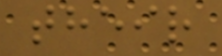their
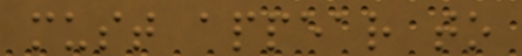must appear to
